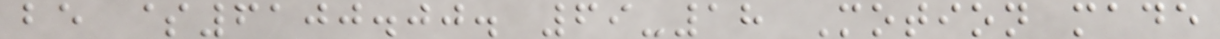be $6100.00. 69-18 Motion made
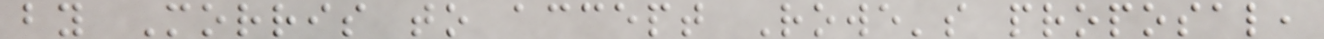by Morris to accept Rowe's proposal,
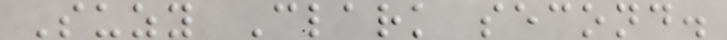Suzy Clark second.
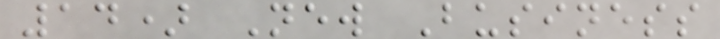14) New Business
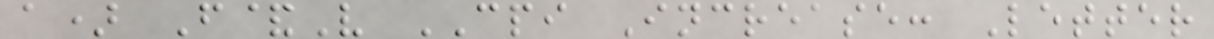a) F&V CPI Increase: Letter
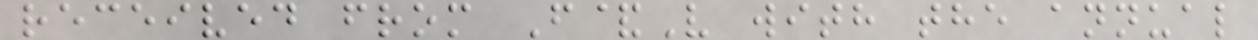received from F&V with the annual
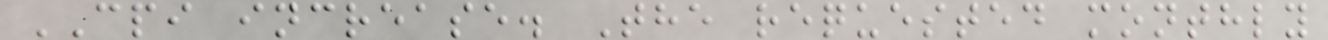CPI increase. The requested monthly
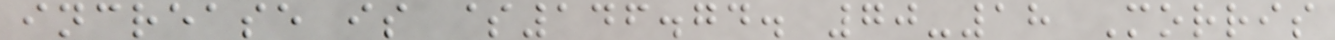increase is $146.74. 70-18 Morris
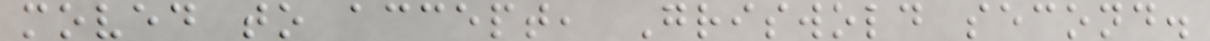moved to accept, Griswold second.
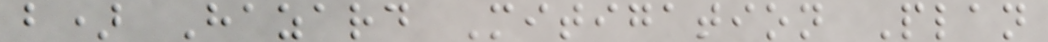b) Hazard Mitigation Plan
